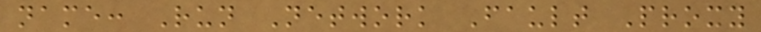name: Run Network Fault Proxy
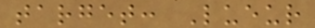target: Lueur
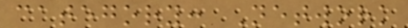category: Network
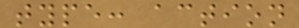type: action
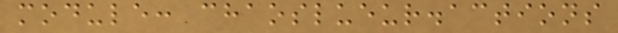module: chaoslueur.actions
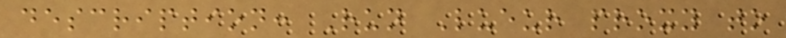description: Run Lueur proxy to
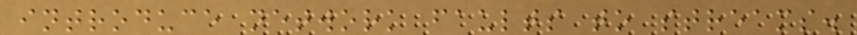introduce network faults to streams.
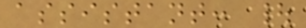assistant: |
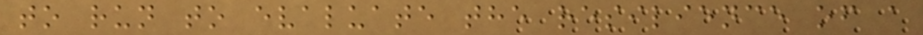to run to evaluate the resilience of a
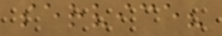service?
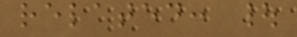related: |
